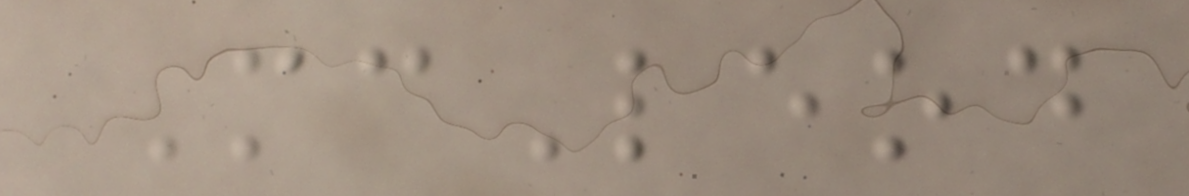McLeod
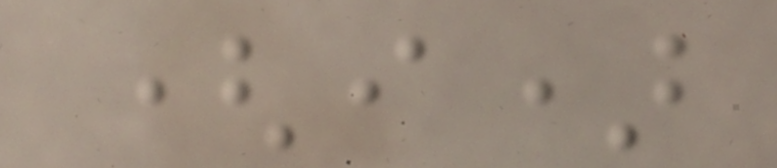(i)
